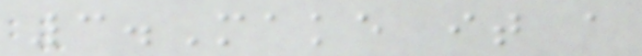3.Make it a
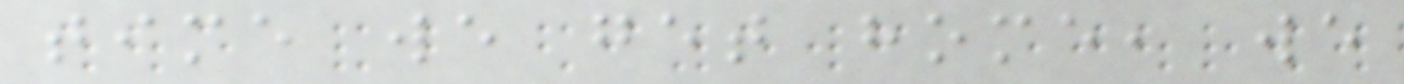time we get home, we
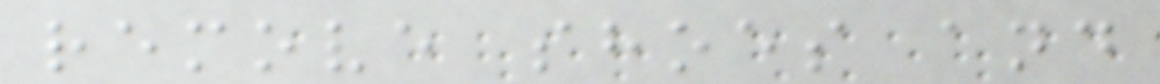remove shoes and
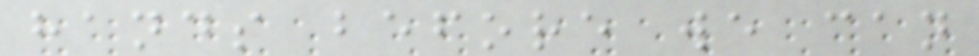hands before we can
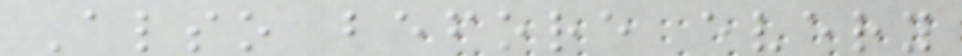Also before every
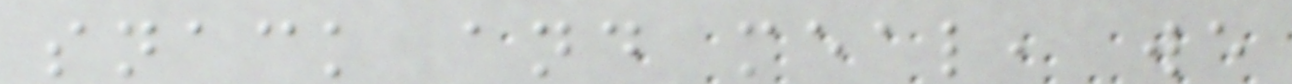snack and meal, we
